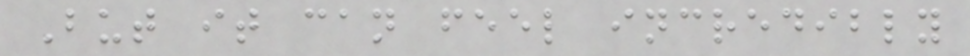But it can feel incredibly
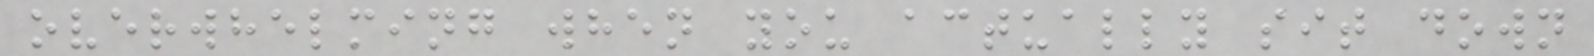overwhelming when you actually sit down
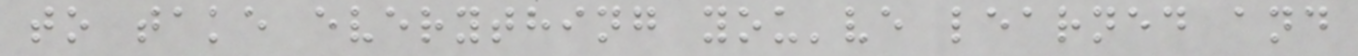to take everything you've learned and
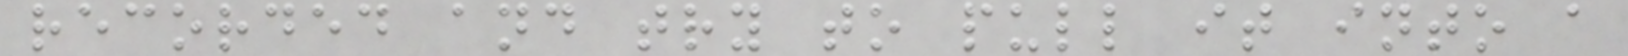recorded and try to pull it into a
